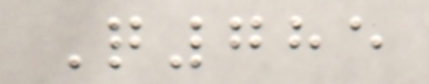Q785
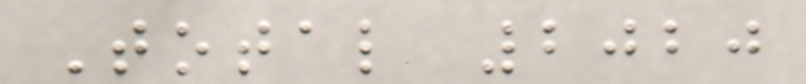Total 2020
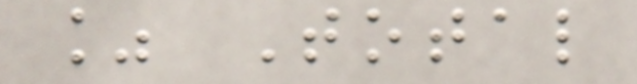% Total
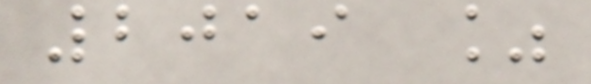2019 %
